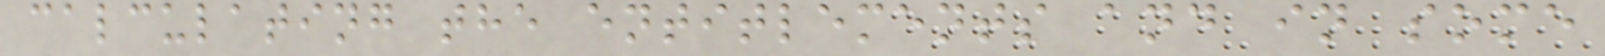calculating the entitlements and in some
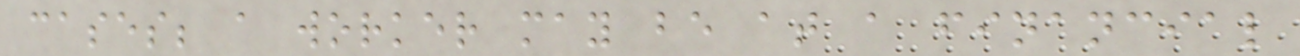cases; a worker may be at a financial
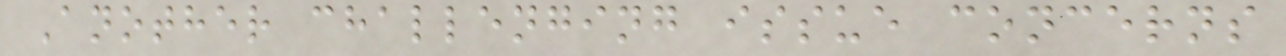Another challenging issue concerns
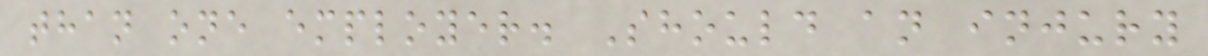than one employer. Should an injury
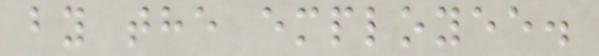by the employee.
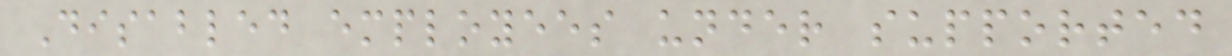Disabled employees under supported
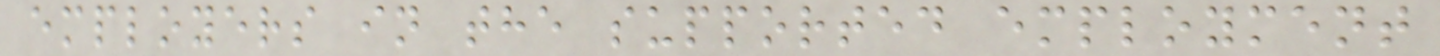employers in the supported employment
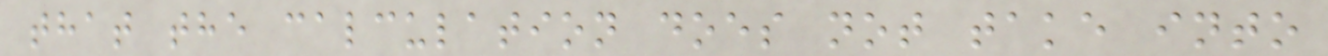that the calculation does not take into
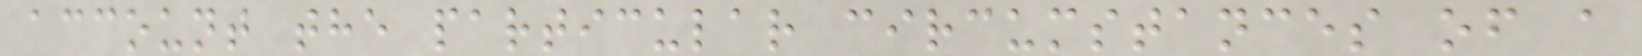account the particular circumstances of a
